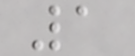1
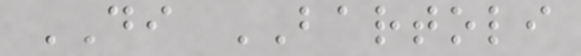DI BARTOLI
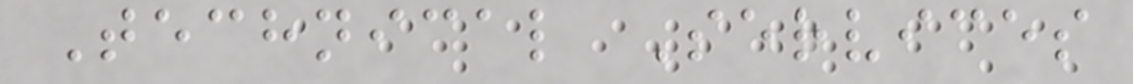Technical Services
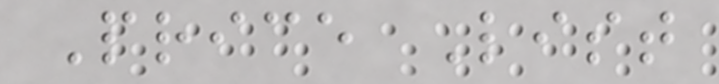Price List
